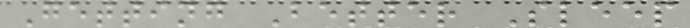Getting Better Sleep
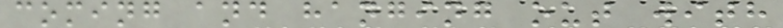coming and hanging out with
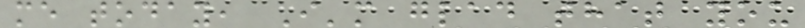me today, I'm glad that you
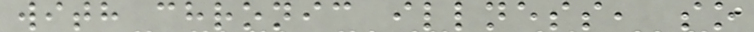with chronic illness, so
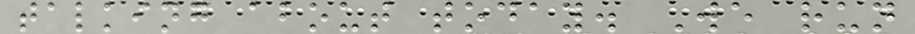talking about today. We run
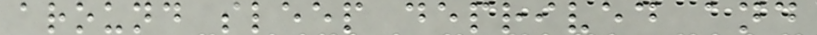around sleep deprived and
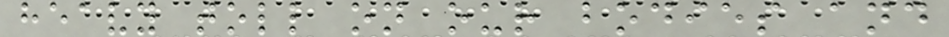heavy toll on our bodies and
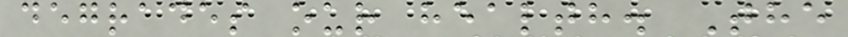degrades our health. The
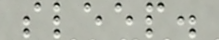sleep.
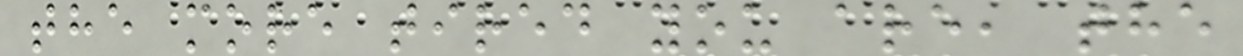the more tired you are, the
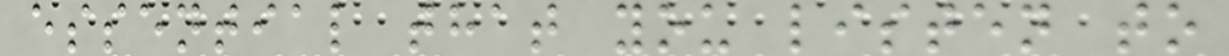essential that you listen to
